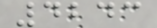4243
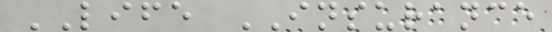LIFE INSURANCE
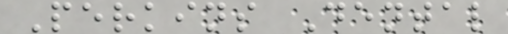Perkins Dental
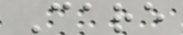Care
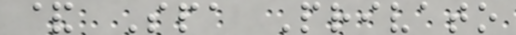& Spa Privato
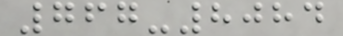767-8084
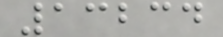13234
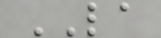LA
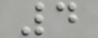4
